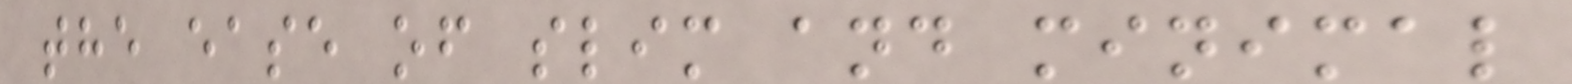the ease of slim and minimal
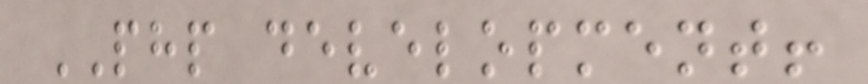PHP development!
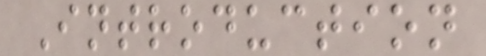Introduction
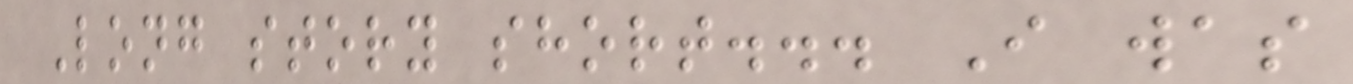Long story short... I was
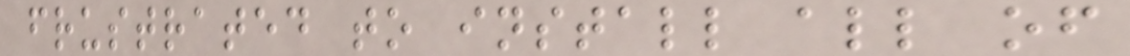frustrated to install all of
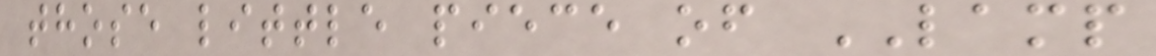those little piece of LAMP
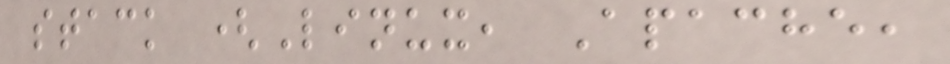stack (Linux, Apache,
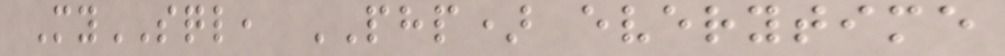MySQL, PHP) everytime
